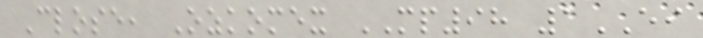Close, Ozkomex MP98 1EI
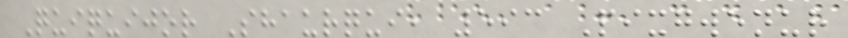Quiquijor Shaurqui, 593 Pixgwenur
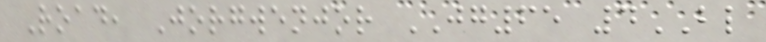Road, Jorgwenjor JG65 4BL
